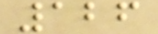126
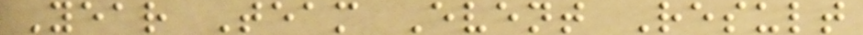Year Team Event Result
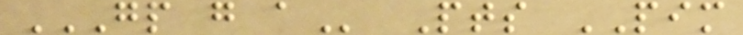GP G A Pts PIM
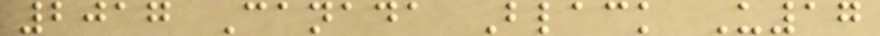2017 Canada Black U17
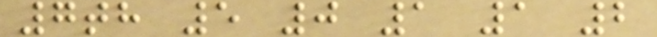7th 5 0 1 1 2
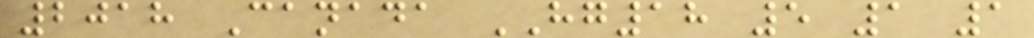2018 Canada HG18 5 1 1
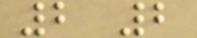2 2
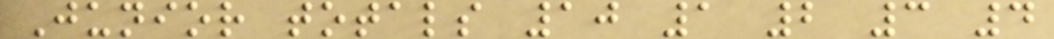Junior totals 10 1 2 3 4
